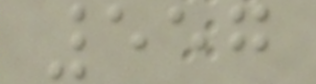557
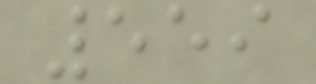559
